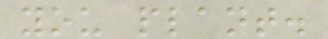you plant.
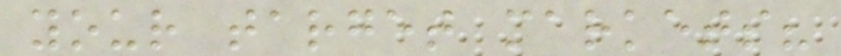your target markets?
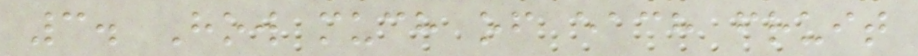3. How much of each fruit
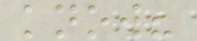know?
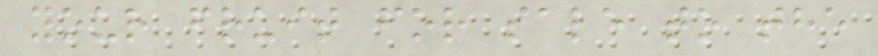your fruit for sale to the
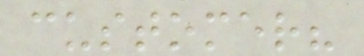customer?
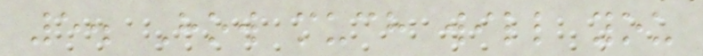5. How much will you
